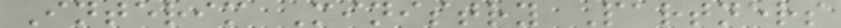Interim Ministry Partners
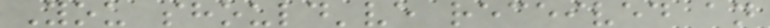You should've received an
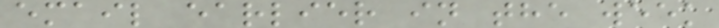email earlier in the week
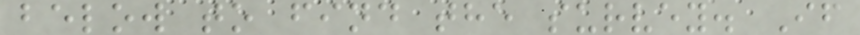below to find the survey. If
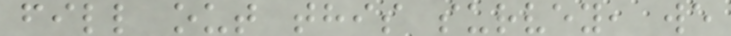fill out this survey, we
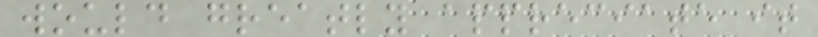would greatly appreciate it
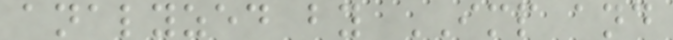analyzed by IMP and
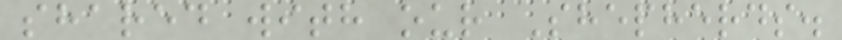shared with our Shepherds.
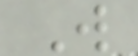W
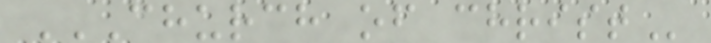CHURCH OF CHRIST
